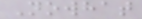Nowhat
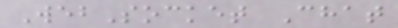WebSocket Chat
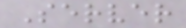Server
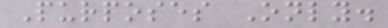Purposes Only.
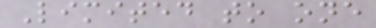Limited to one
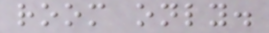room only.
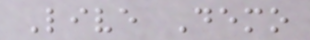Live Demo
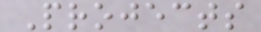Projects
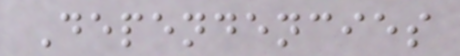Dependencies
